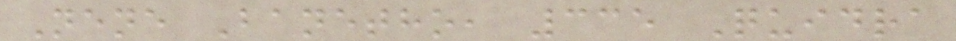Nene Banetho, 335 Quidra
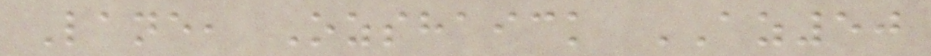Lane, Ozshaick AZ50
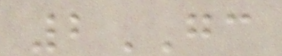2GC
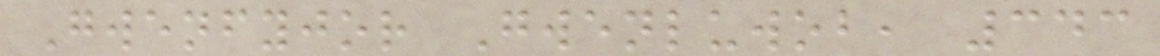Gwenfyjor Gwenluwob, 343
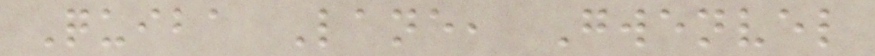Quiba Lane, Gwenvel
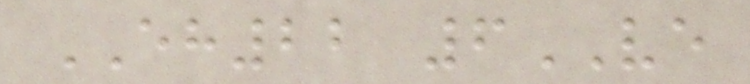EH22 6VE
